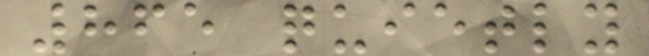865 quietly
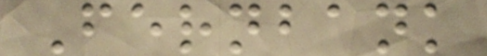Fernbank
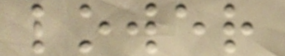lower
